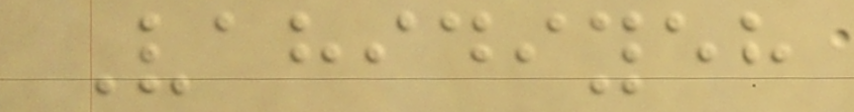Vahidiyeh
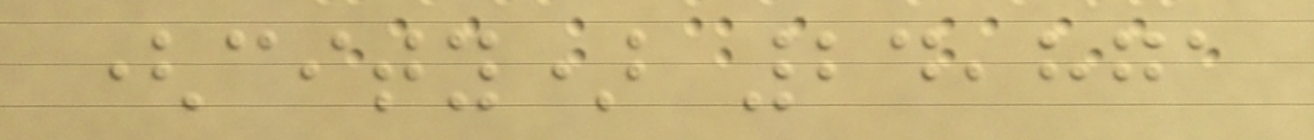(city) 24,871
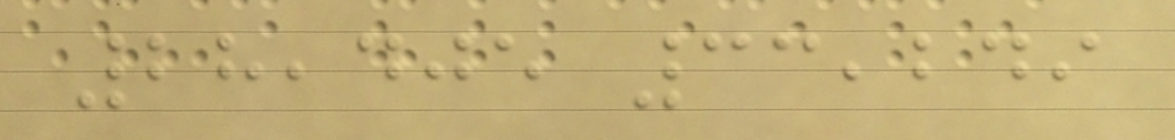28,405 33,249
